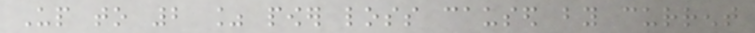Up to 2 % power loss caused by current
